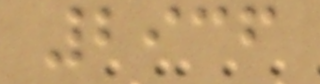2936
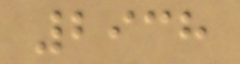2938
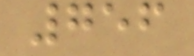756
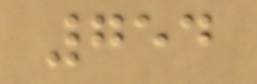754
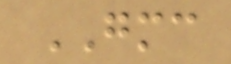GMC
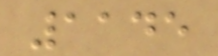1145
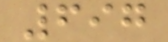697
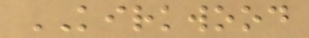KIRKWOOD
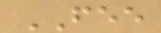FEE
